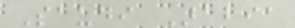Saudi Arabia
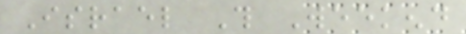Israel This Weekend
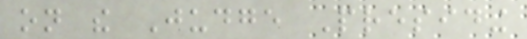on the Judge Presiding
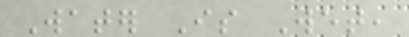Water Is Wet,
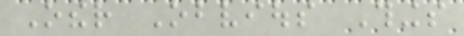Other Obvious Things
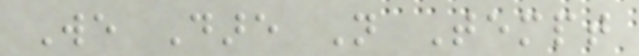We Dare Not Tempt
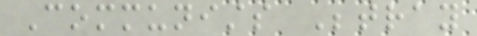Communists Betray
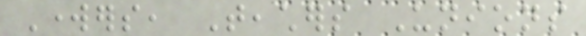Workers, Teachers Unions
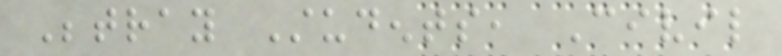Betray Students, Civil
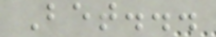Bet...
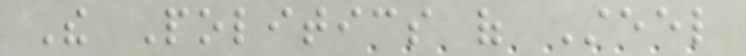The Politics of Steel
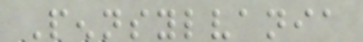Pennsylvania
